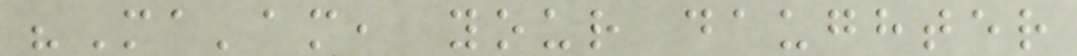"Ma'am, your daughter
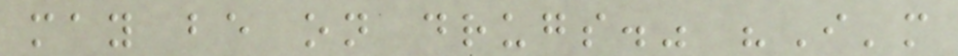may be on drugs." "I'm
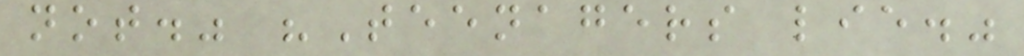not." "Teenagers lie."
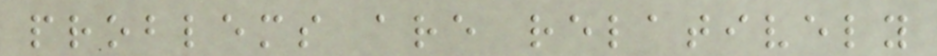problems are relatively
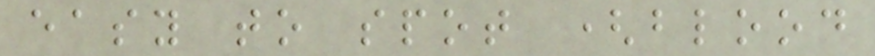easy to spot (blood
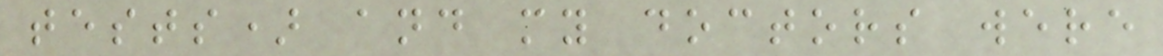tests) and my doctors were
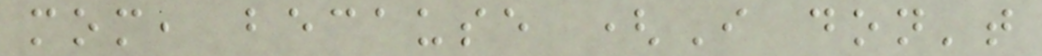mom, because (I don't
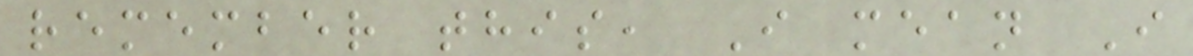remember this, I mean I
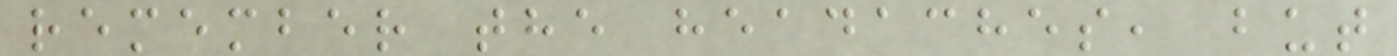remember the headaches, but
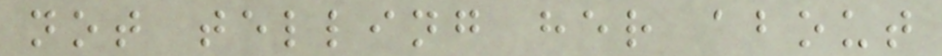not telling her about
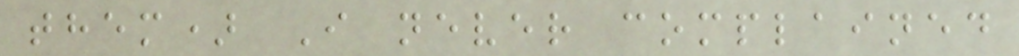them) I never complained
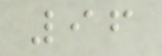96
